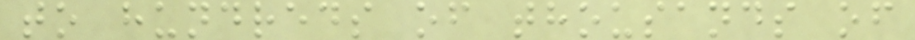to hundreds of thousands of
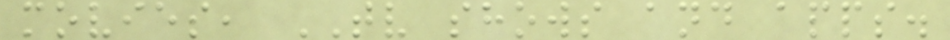movies, TV shows and apps.
